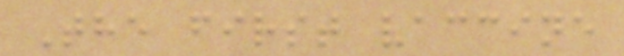The first vaccine
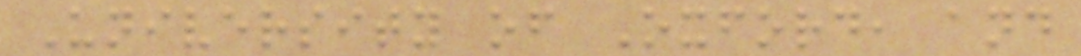University of Oxford, and
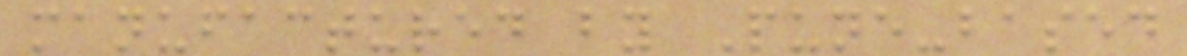manufactured by Pune-based
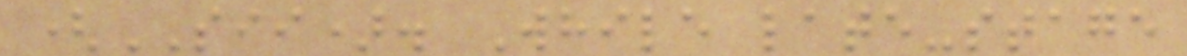(SII). While late-stage
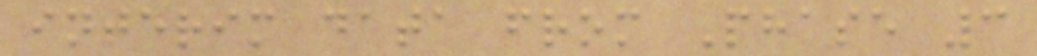interim data from Phase 3
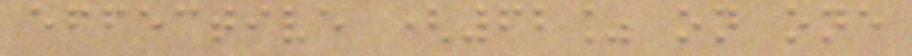effective (62% on one
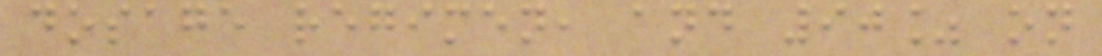dosage regimen, and 90% on
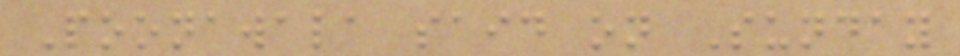Poonawala said on Sunday
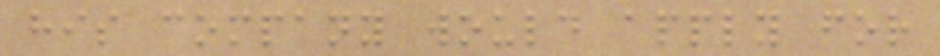his company would apply for
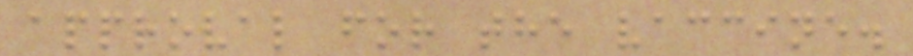approval for the vaccine.
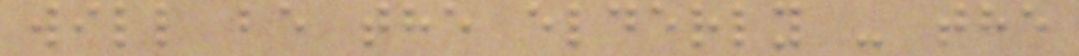will be the elderly - the
